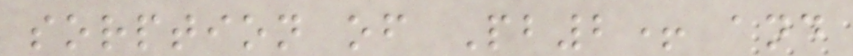sorption of Pb2+ and
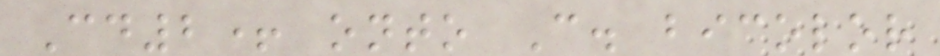Cd2+ onto C. bicolor
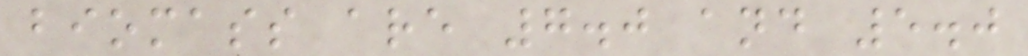biomass are 7.0 and 5.0
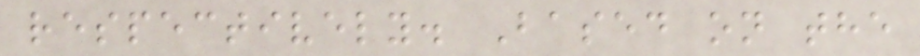respectively. Based on the
